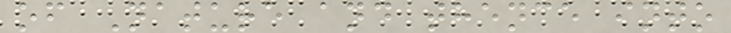of Nature and thence into
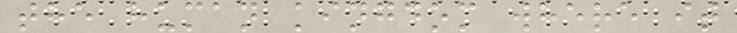the human kingdom where it
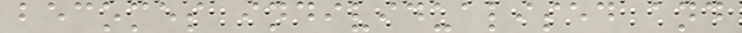becomes individualised and
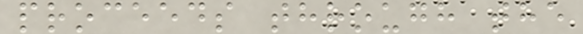proceeds through the
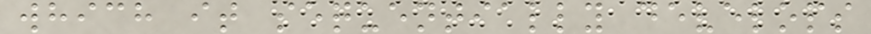which it sequentially develops
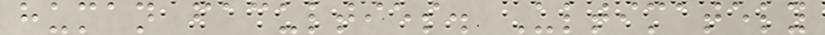human faculties. Ultimately
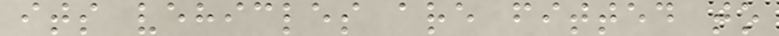its vehicles are fitted to
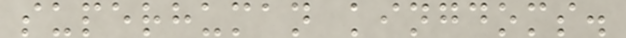superhuman kingdoms.
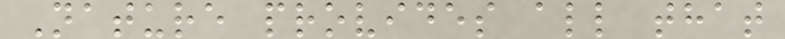Nature provides all that
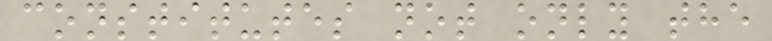constitutes not only the
